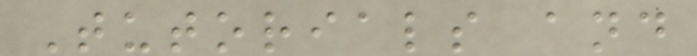Tutorials and
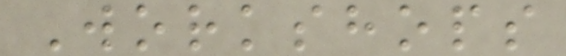Workshops
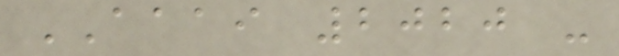AAAI 2020 -
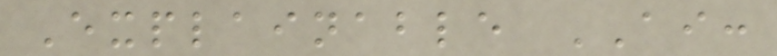Explainable AI:
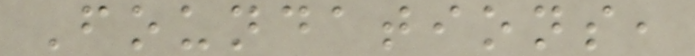Foundations,
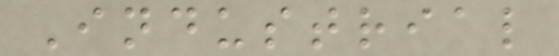Industrial
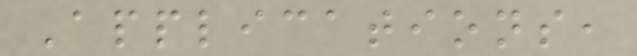Applications,
